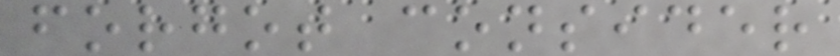forgot consider
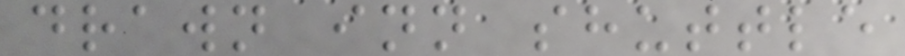drawn inn shuttle
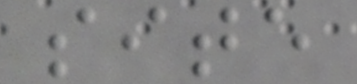site
